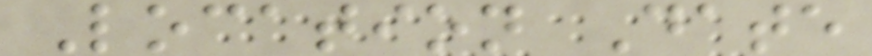Location Date
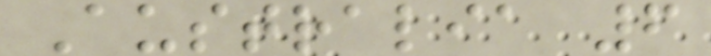Australia 6
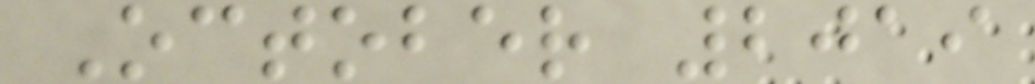October 2019
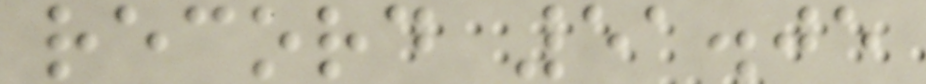record 51.05
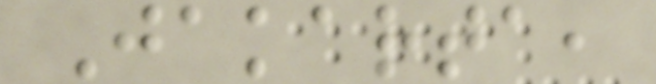Jakarta,
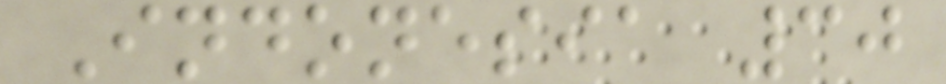Indonesia 30
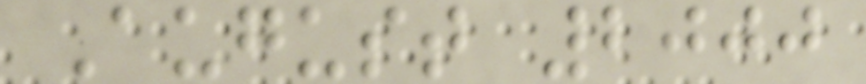August 2000
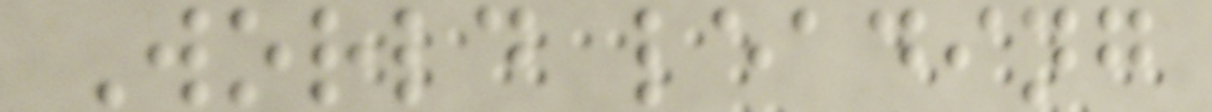World leading
